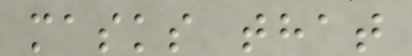masks that
